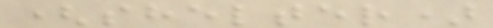(shelter)
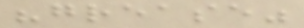"grease"
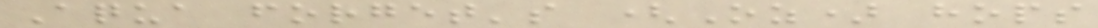Aqua forget's (Oz) hops
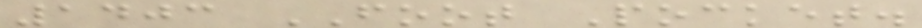1403 FOOT Pocket.
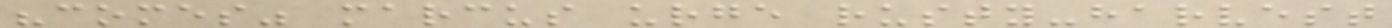"comes" marcus urge rusty-harvest
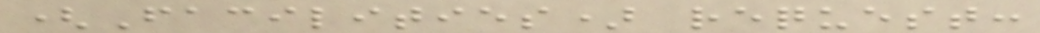(Facilities) request:
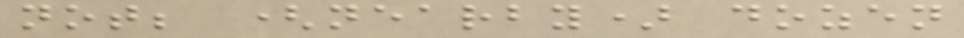not; (nearby) dozen
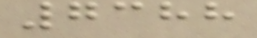7388
